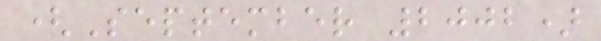(September 2002)
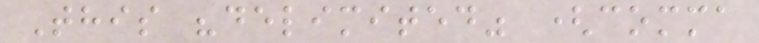This "delimited" (comma
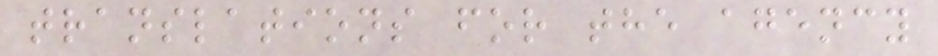translations for the agency
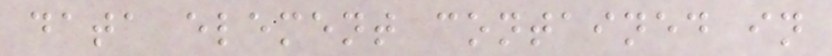data element contained in
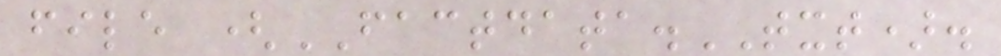file (FACTDATA.TXT).
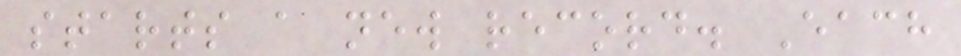starts a new record. Each
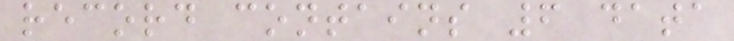record contains 6 data
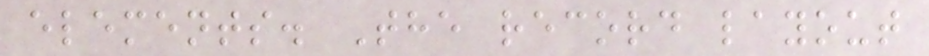elements. The record layout
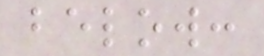below:
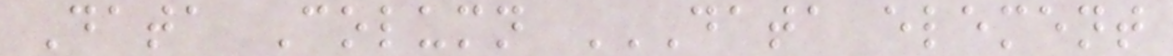Data Column DATA ELEMENT
